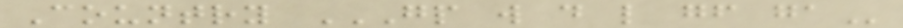Country GP W D L GF GA
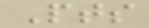Pts
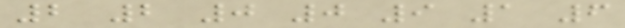2 2 0 0 9 1 6
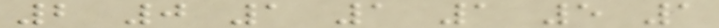2 0 1 1 1 5 1
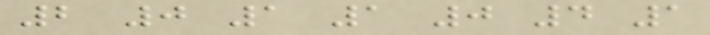2 0 1 1 0 4 1
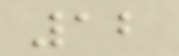12
